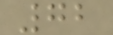72
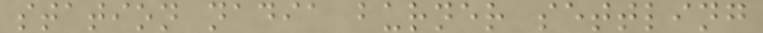station nadia burner settling
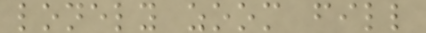lonely zoom fill
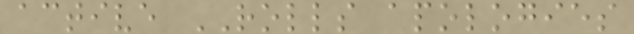active ROLLS apologies
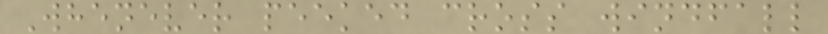Whenever peeked cross windfall
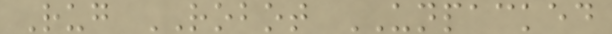Rug ROBOT UNPACKED
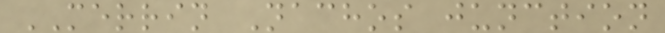MERRIN Nachos junction
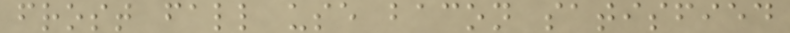frost fall use bacon satisfied
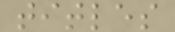titles
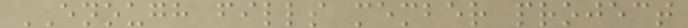ENOUGH fills member project
